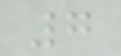7
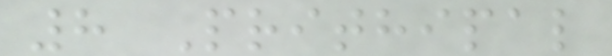8 Prithipal
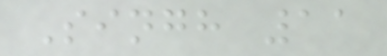Singh 11
